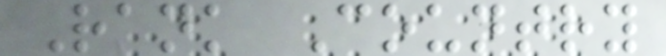Rank Country
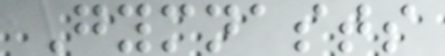Gymnasts
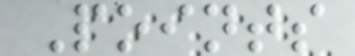Points
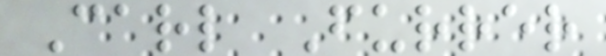Carl Furrer
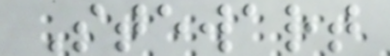Stewart
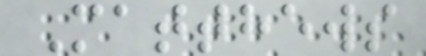Matthews
